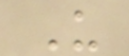U
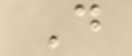D
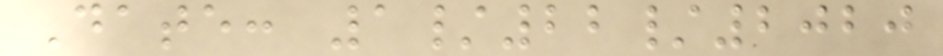Date: 1/22/2020
